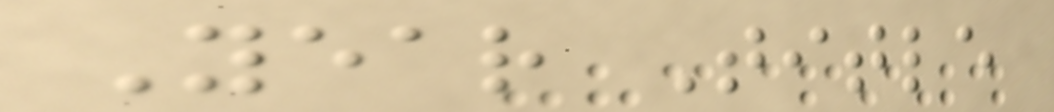Year Title
